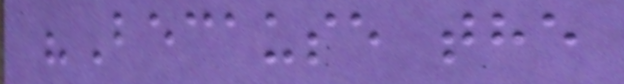"Because the
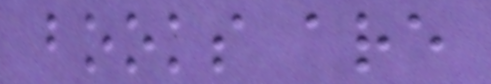books are
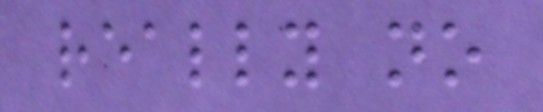really no
